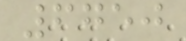6750
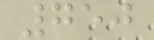750
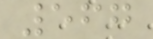567
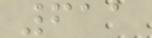611
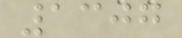1307
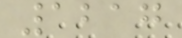1217
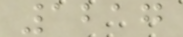1217
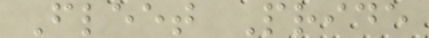Fleet Pride
